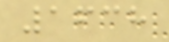1638
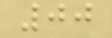00
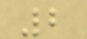2
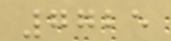7725
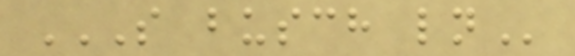S BUSCH LN
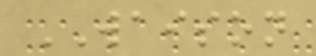WAISON
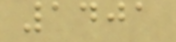1401
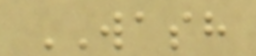WASH
